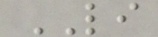LI
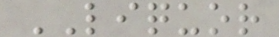LIQUOR
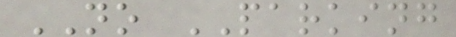NO PARKING
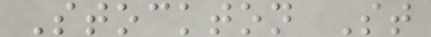Stockton St
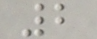2
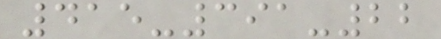415-391-22
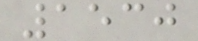1530
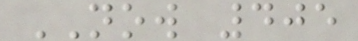NOW 405
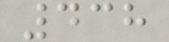438
